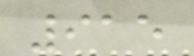915
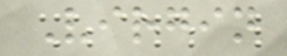Virgin
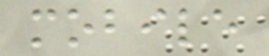mobile
